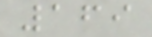169
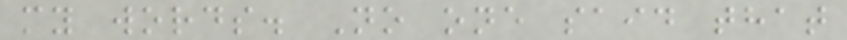my words. No one said that
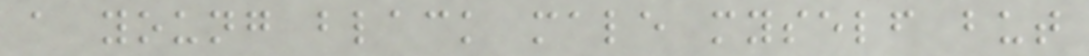a young black male myself but
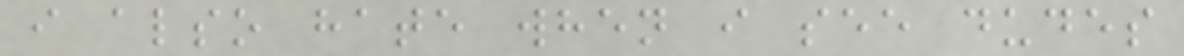i also hate when i see dudes
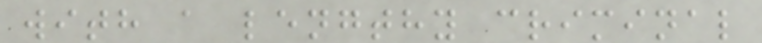with a lengthy criminal
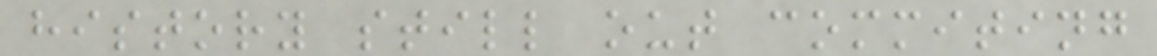history still out commiting
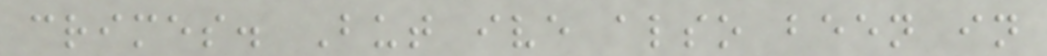crimes. But ive also been in
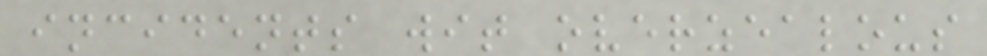incidents wit overzealous
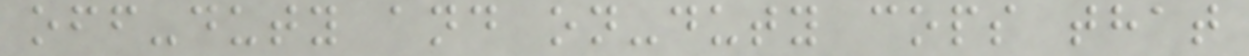off-duty and on-duty cops that
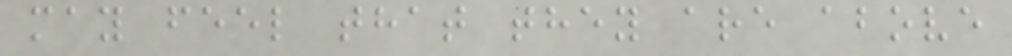may feel that they are above
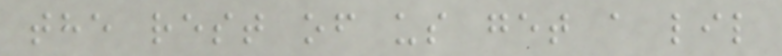the rest of us get a lil
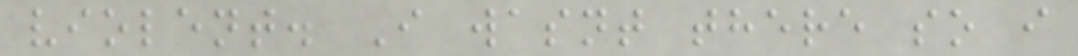violent. I wasnt there so i
